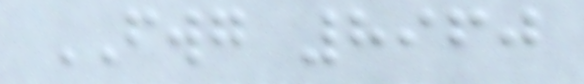FWG 8960
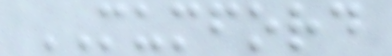MUMFORD
